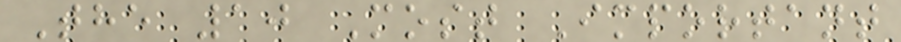The 10 Most Important
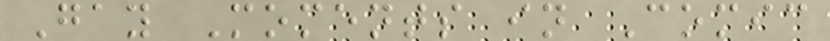Gay Moments in Comic
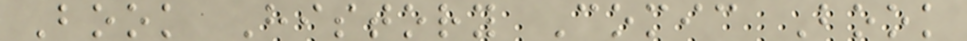Book History Comic Book
